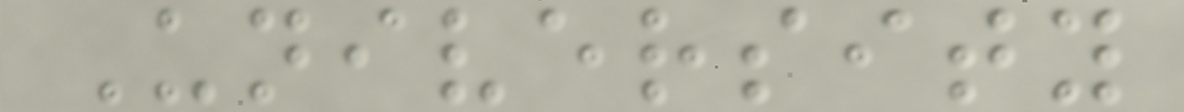University
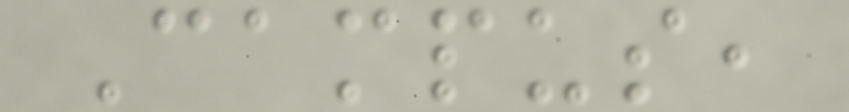Campus,
